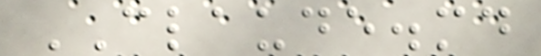CLAUDE.md
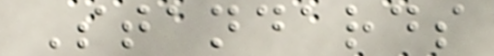Standards
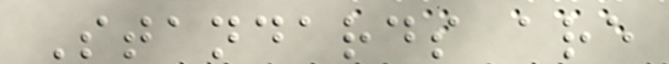Standards are
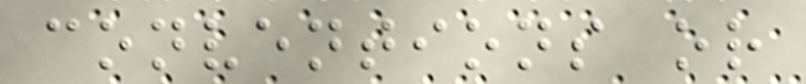conventions or
